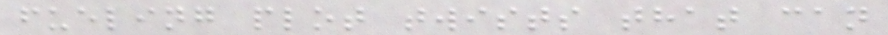fueling plot twists that can
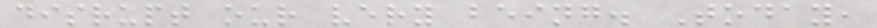disrupt our very being. Today,
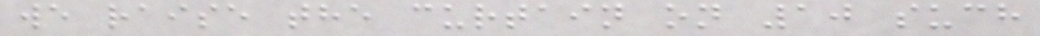we raise the curtain on 10 such
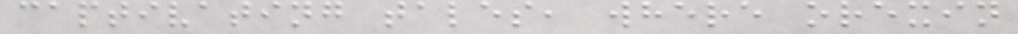captivating tales, where orexin
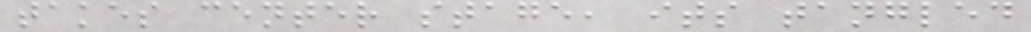takes center stage, its tangled
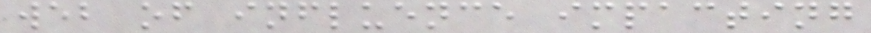web of influence impacting
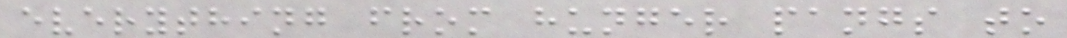everything from hunger pangs to
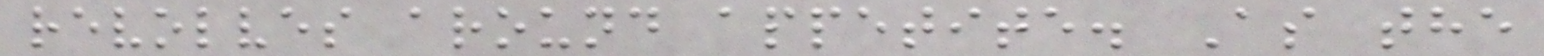revolves around appetite. As the
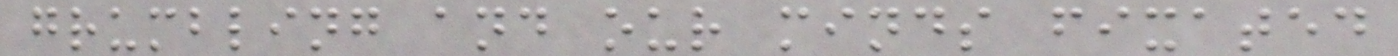grumbling and our minds fixated
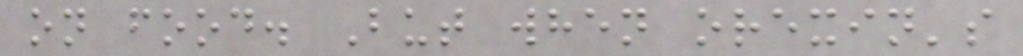on food. But when orexin's
